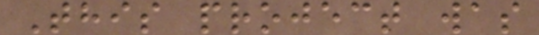This project was
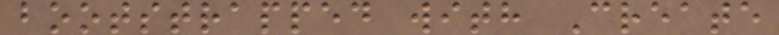bootstrapped with Create
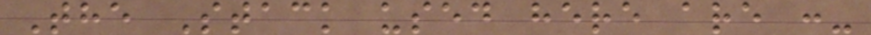The Stack used here are :-
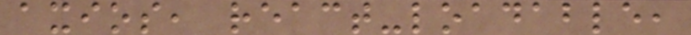axios, react-loadable,
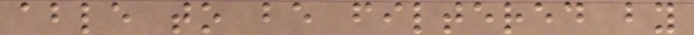able to be filtered by
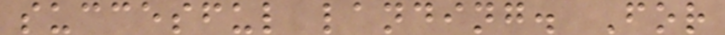succesful landing. For
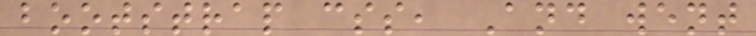bootstrap css, And went
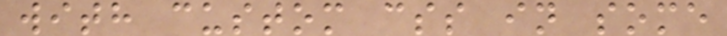with custom css in some
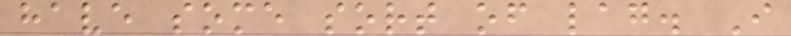have some sort of lag. I
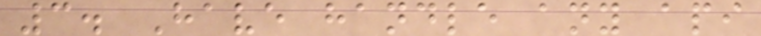3. Have handle any api
